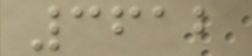3612
